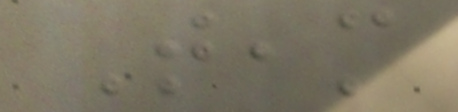Team
